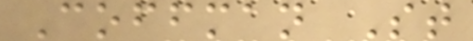Coffman St
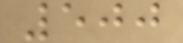500
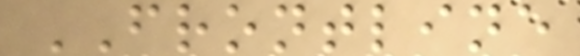FRONTLINE
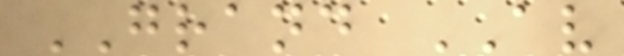GRAND AV
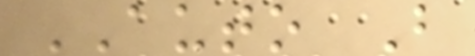AUTO B
